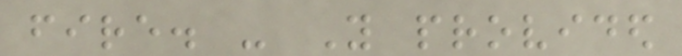fire. - You provided
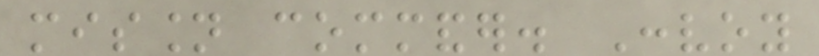mission commander. Convoy
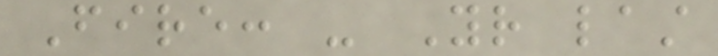Fire: - Your last
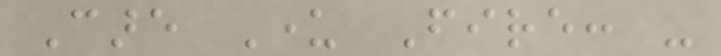Care Under Fire: -
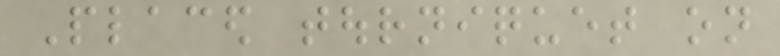Placed tourniquet on
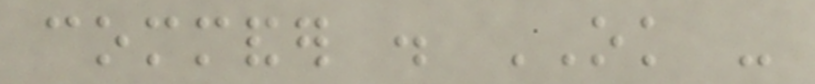commander . OK -
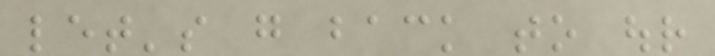let's go back to our
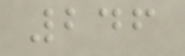246
